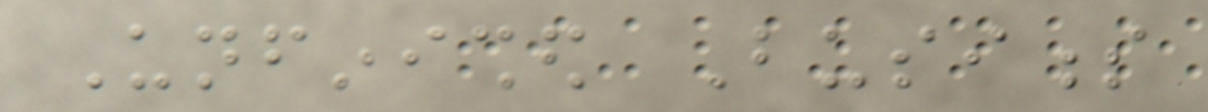Unfinished Business
